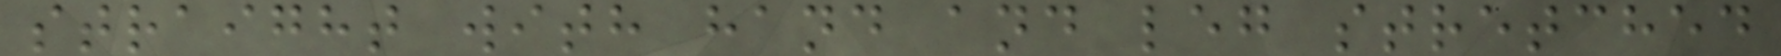straight with hand and leg stretched
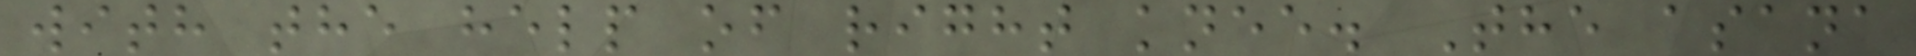with the help of right knee. The asana
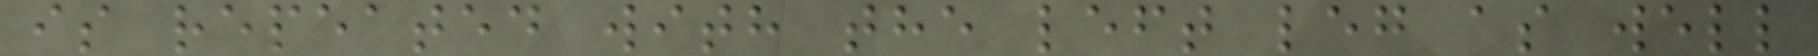is repeated with the left leg as well
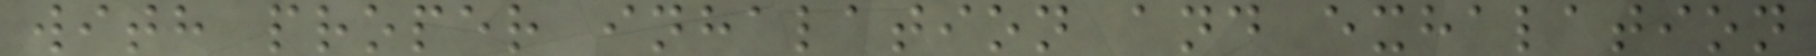with proper inhalation and exhalation
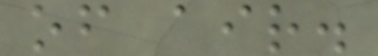of air.
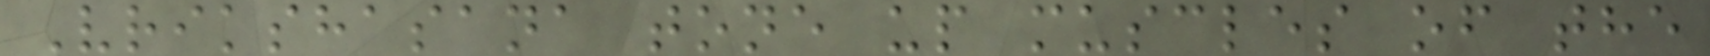Vrikshasana tone up muscles of the
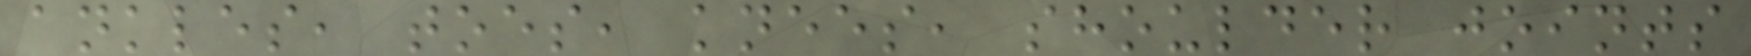ankles, toes, knees, shoulder joints
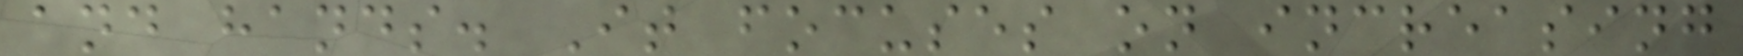and hands. It focuses on increasing
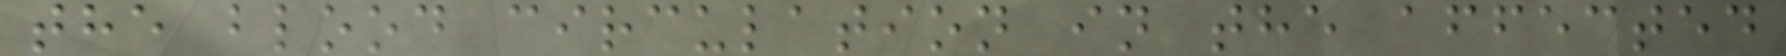the blood circulation in the affected
